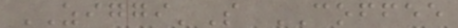ZIGGI'S COFFEE
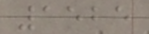1525
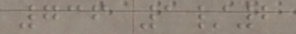736 1/2
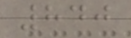840
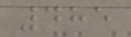485
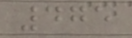475
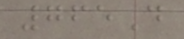765D
